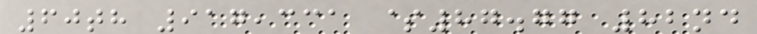60th 917,331 $87.77 82nd
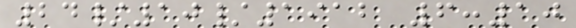24/10/1912 6:10
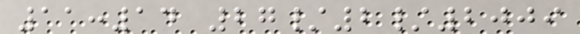11:14 27/2/2009
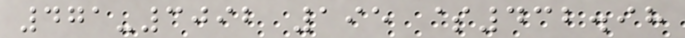471-3092 195 $432.98
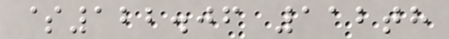$122.06 112th
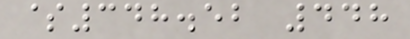$348.52 448
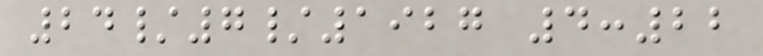24/7/1927 4:22
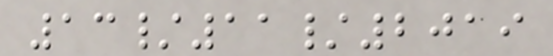13/11/2019
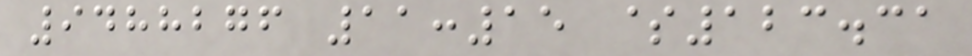9488276 11:15 $123.31
